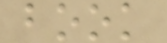book
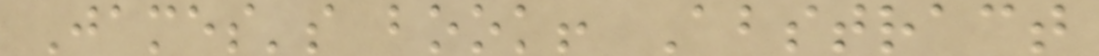James's book! Abstract
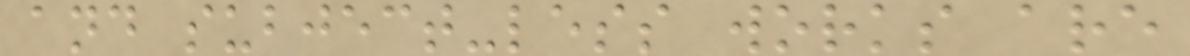and subject-less works are
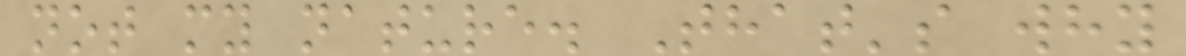not my nature. That's why
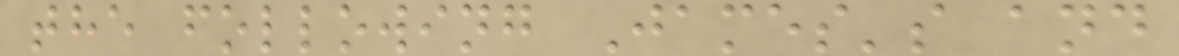the following James's and
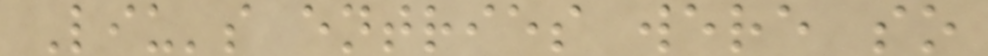Liu's entries were so
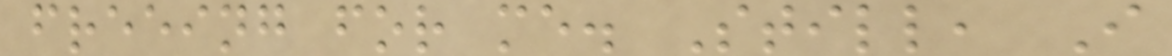freeing for me. Still, I
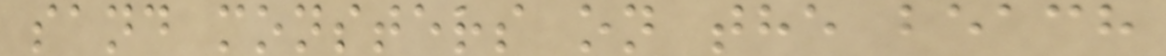sand monsters on the beach
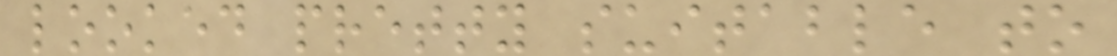looked pretty suitable to
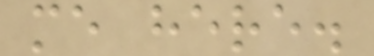me here.
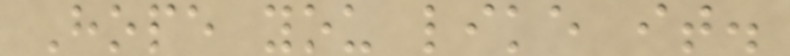Hope you like it.
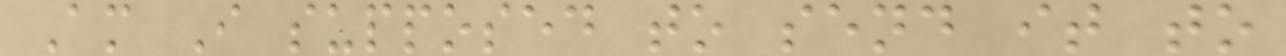Am I supposed to send it to
